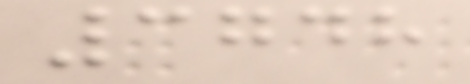3748
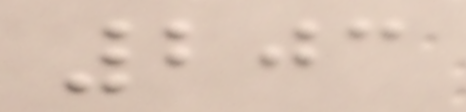203
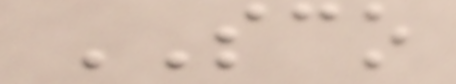SCO
